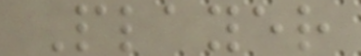Player
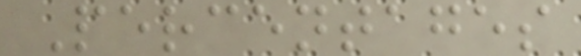Percentages
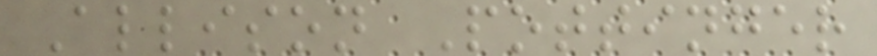Allison Pottinger
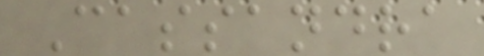Cassandra
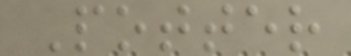Potter
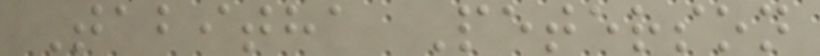Tabitha Peterson
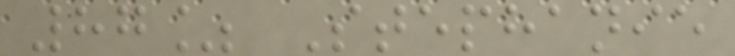87% Stephanie
